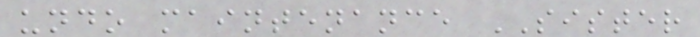undo maintenance SISTER
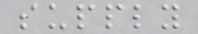supply
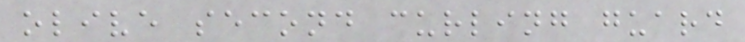olive second curling guard
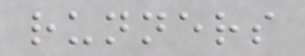runners
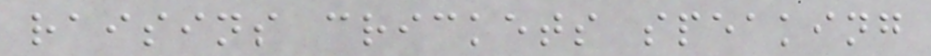raisins crickets speaking
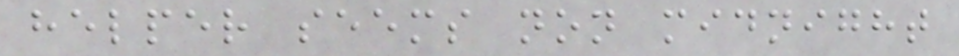helper seems non midnight
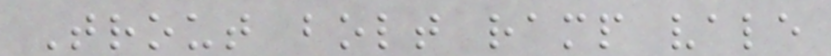Trout bolt ramp vale
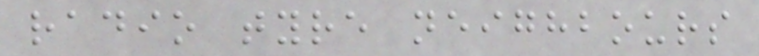radio tyre neighbours
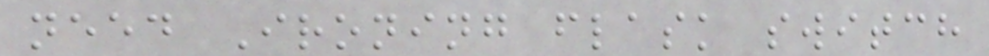need Ironing flask switch
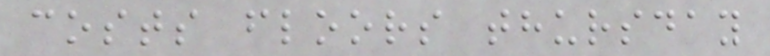costs floors thursday
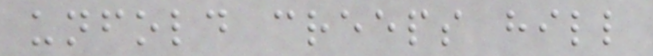unfold creeps hill
